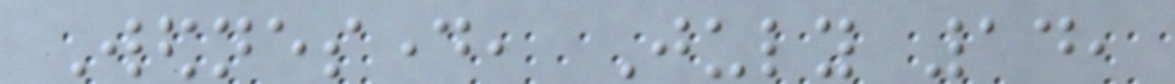Wednesday, July 14,
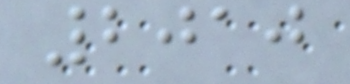2010
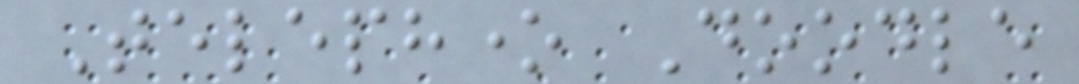Telephone Doodle
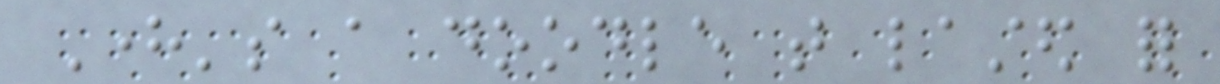Here's a doodle that lasted for
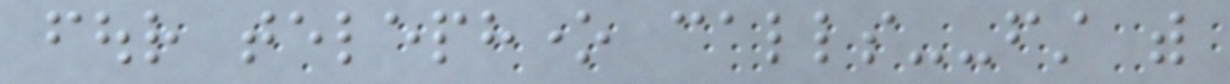four telephone calls--first with
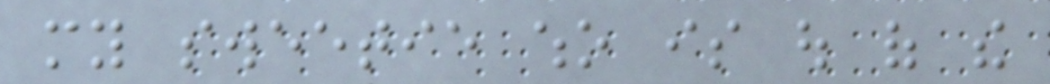my sweetie who is out of the
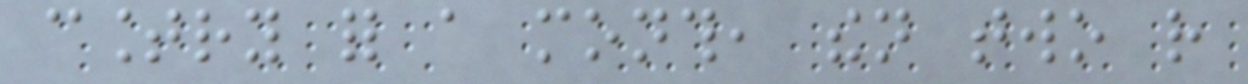country for a month, then two rather
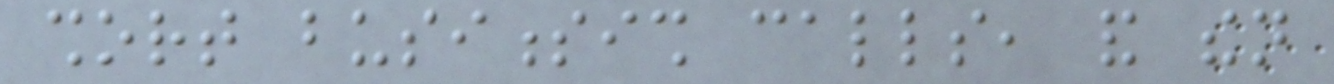short businessish calls, and then
